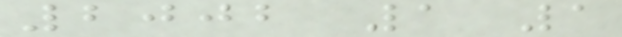2002 1 1
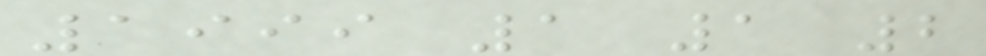1999 1 1 2
